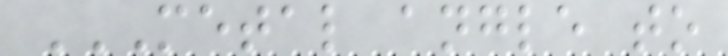METAL ANGLE TO
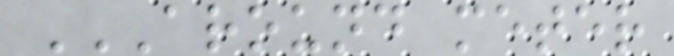AROUND METER
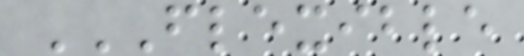FLEXIBLE
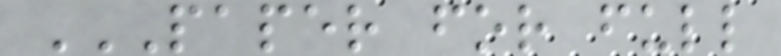PAPER FOR FULL
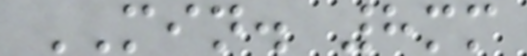MIN. 8mm
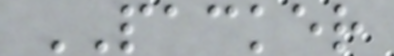PACKER
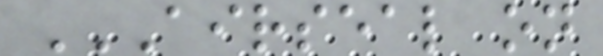AIRSEAL ON
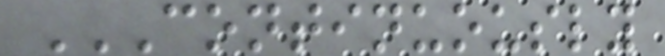CONTINUOUSLY
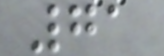71
